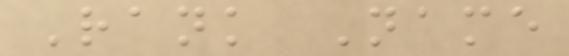Rank Name
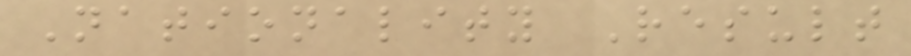Nationality Result
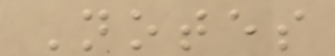Notes
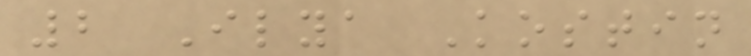2 Ilya Kostin
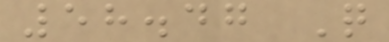58.47 Q
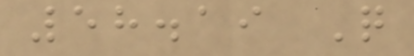58.19 Q
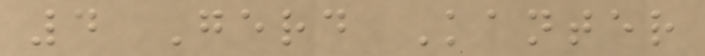4 Gerd Kanter
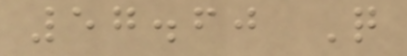57.60 Q
